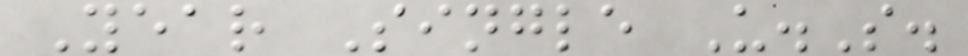Year Single U.S.
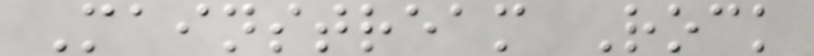Mainstream Rock
